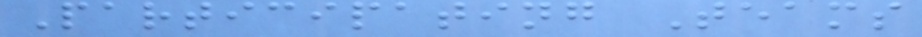Participating Teams
